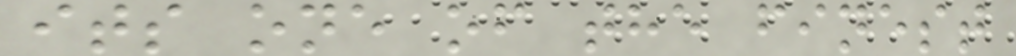its one of the finest
